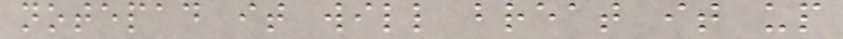notepad it will breat it up
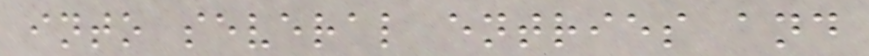into several entries and
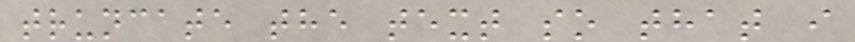truncate the text so that i
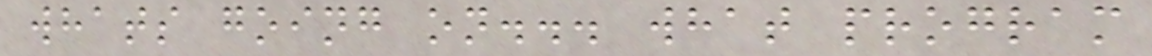whats going on... what program
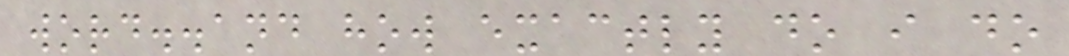word..and how exactly do i do
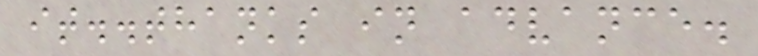it..thanks in advance.
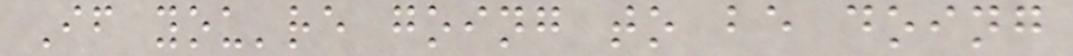If you're going to be doing
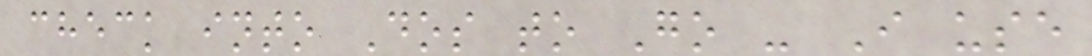check into Dos to Go - I use
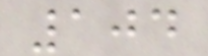104
